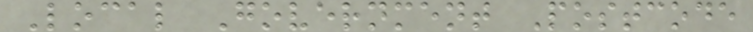Local Government Postcode
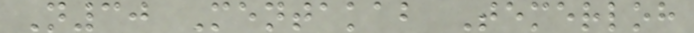N30 Mentakab Temerloh
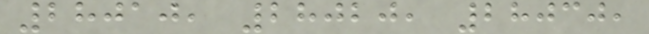28010, 28020, 28030,
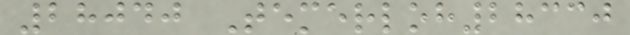28040 Temerloh28330
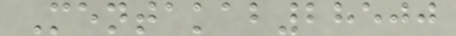Mentakab28500
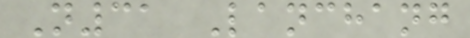N31 Lanchang
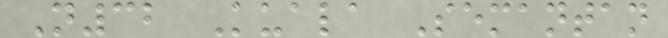N32 Kuala Semantan
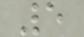5
